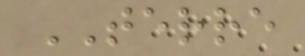TERRE
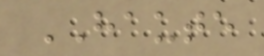HAUTE
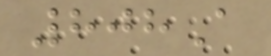808A
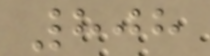808
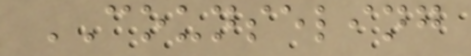COUNSELING
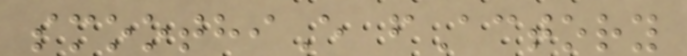smoothiE fActory
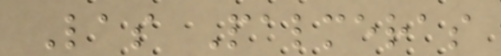Las Palmeras
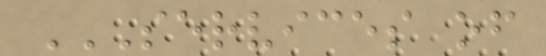SERVICES OF
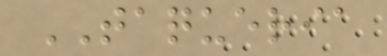TAQUERIA
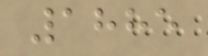1885
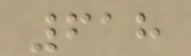618
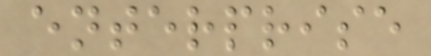enterprise
